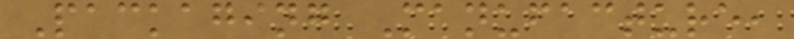Packaging Manufacture,
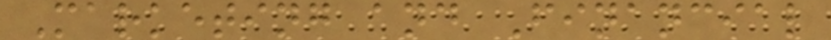Marketing and Financial
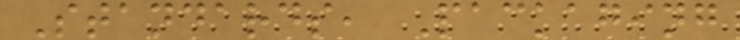Standards, Packaging
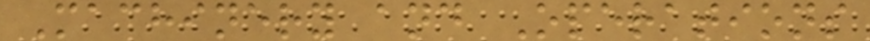Machinery and Operations
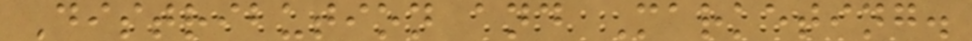Distribution and Marketing.
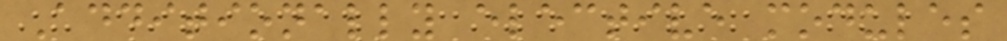Additionally elective modules
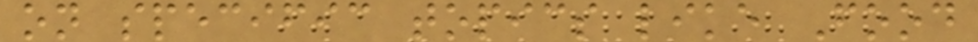on specific topics like Food
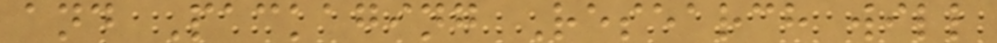and Packaging Research will
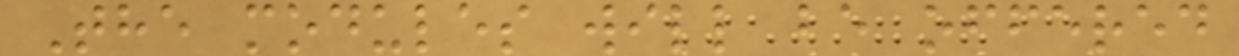The modules will be offered
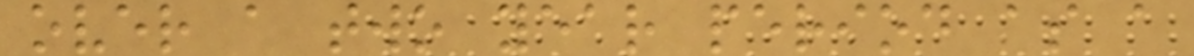over a two year period as a
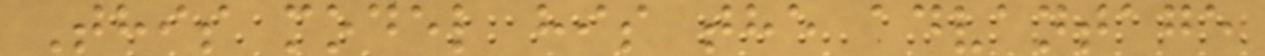This model his the advantage
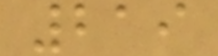219
